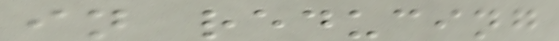in reducing
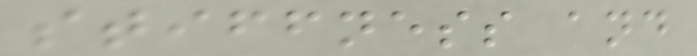stiffness and
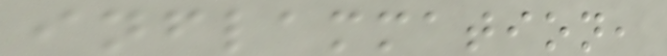inflammation,
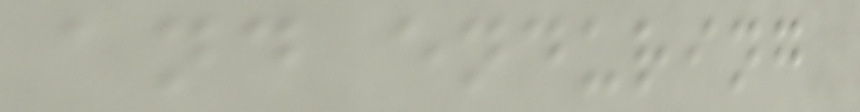and enduring
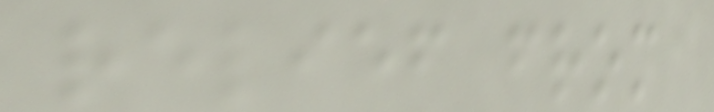relief from
